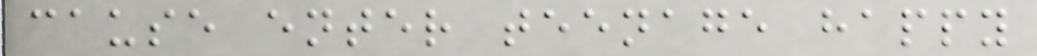cause enter teenage happy
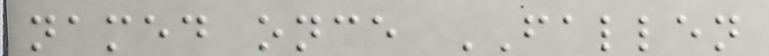named once FALLEN
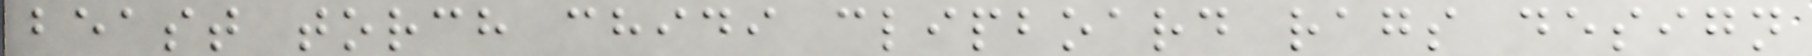beast torch chidi clipboard rags design
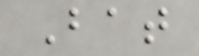Bat
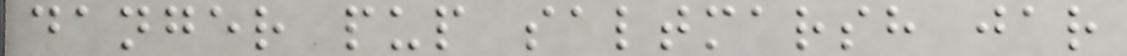danger pup saltmarsh jar
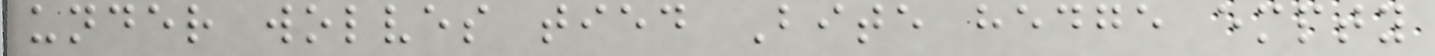under wolves tied Bite hedge empty
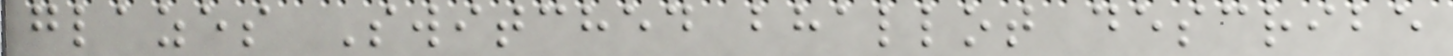glazes Switched bhallot describe
